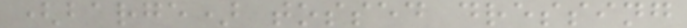(barge) tossed dressing
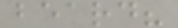beard?
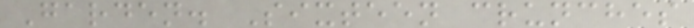Garden. Sixteen crunches
